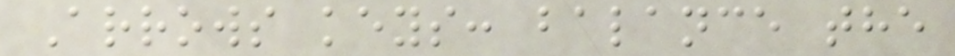Arrows keys: balance the
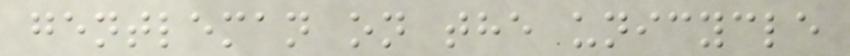gentleman on the unicycle
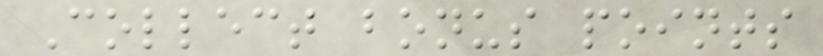Collect bonus points
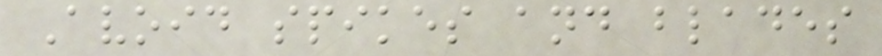Avoid spikes and blades
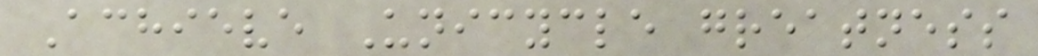Achieve Unicycle greatness
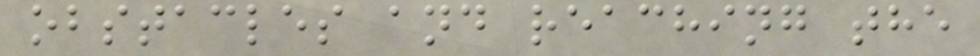obstacles and reaching the
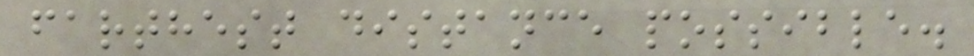farthest distance possible.
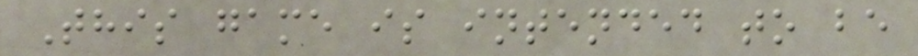This game is intended to be
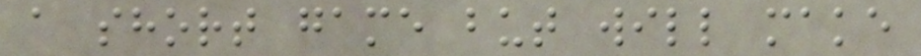a short game but will make
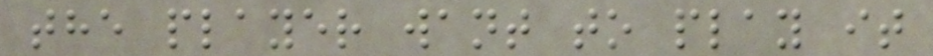the player want to play it
